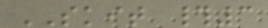SKIT #3
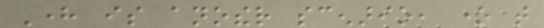Here is another scenario, one that
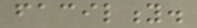facility.
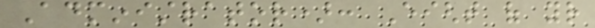Administrator): Eight of your
